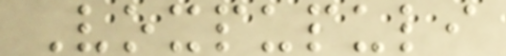Voxpupuli
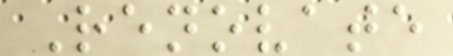Renovate
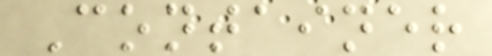Container
